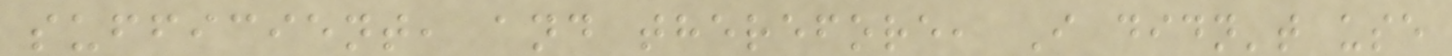sufficient, and therefore, I didn't use
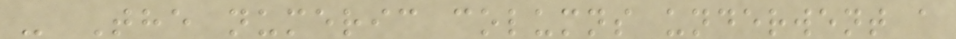- The numeric columns underwent a
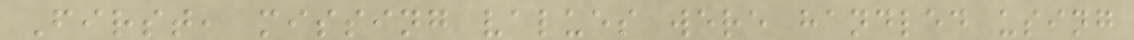First, missing values were handled using
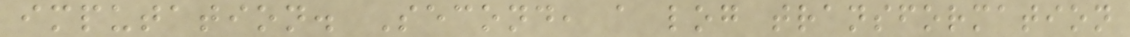imputation. Second, a log transformation
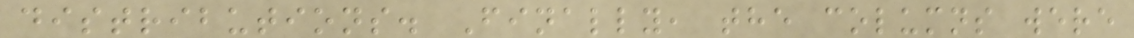distributions. Finally, the columns were
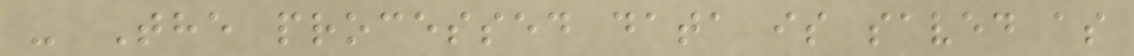- The processed data is saved as
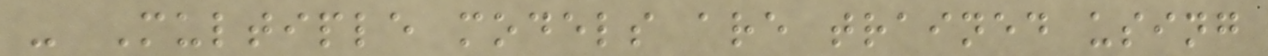- Multiple models are trained using
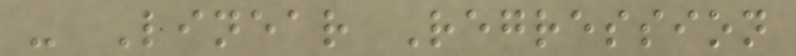- Linear Regression
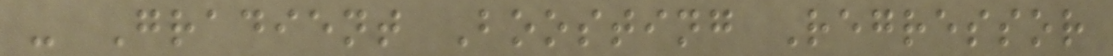- Gradient Boosting Regressor
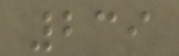239
